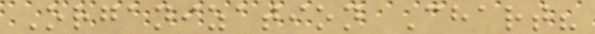Organization Chart?
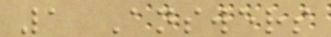1 Answers
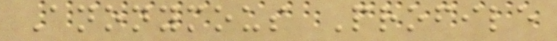Anonymous Profile
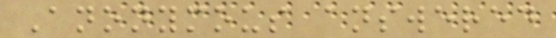Anonymous answered
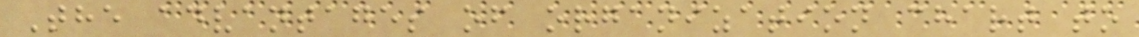The advantages of organization chart to
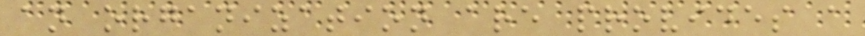an organization are provides a
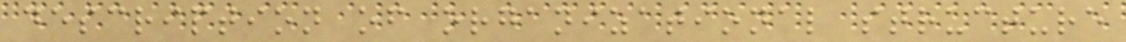description of organizational structure
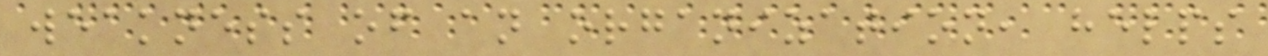weakness of an organization, helps
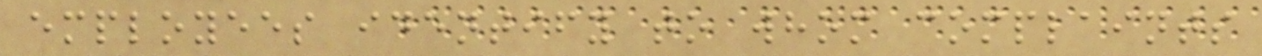employees identify to whom complaints
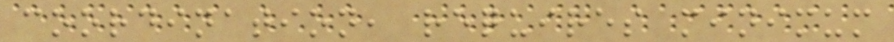coordination, requires minimum
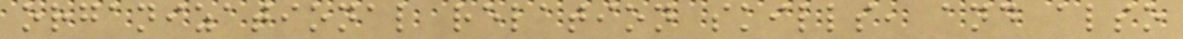organizational relation skills, and also
